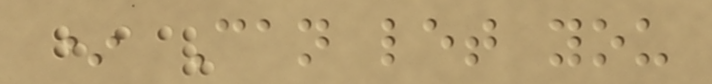* Can let you
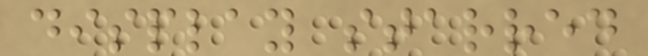display starred
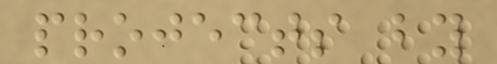projects by
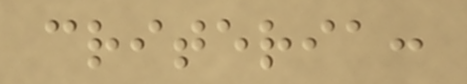criteria:
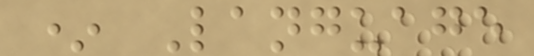* Language
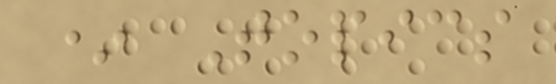* Topics
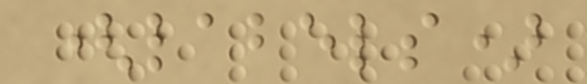(labels)
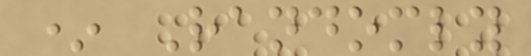* Randomly
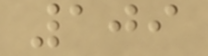109
